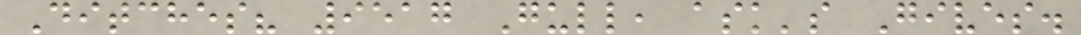Ditches? 9517 Gull, ask's Gives.
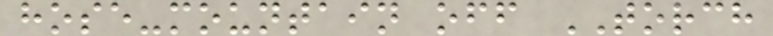hose-mountain off TORCH
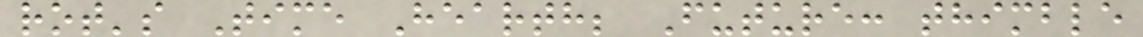rot's Time Hearth; Future: thimble
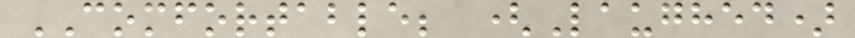COMFORTABLE; (Laughed)
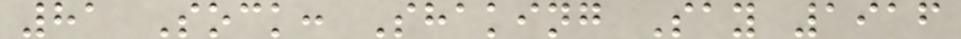81 Sock: Shaking Say 1916
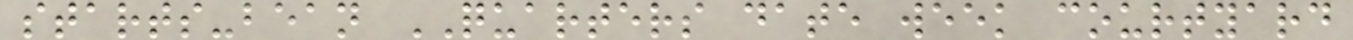starts-bean QUARTERS date week courtyard
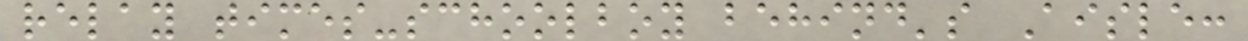relay times-schoolboy behind's Aisle:
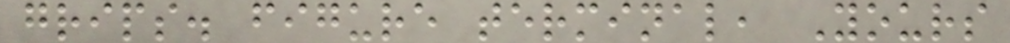grips. figure terminal, Yours
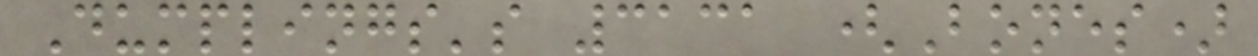Dumplings's 3131 (Bones)
